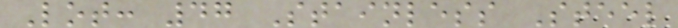Lot: 47 Stainless Steel
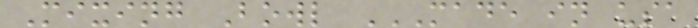Mixing Bowl MADE IN USA
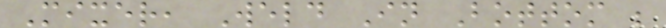Mixer, Weld In Bottom ;
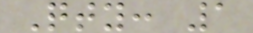Qty: 1
